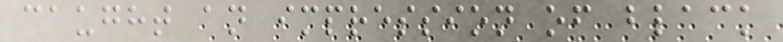caught an impression of black
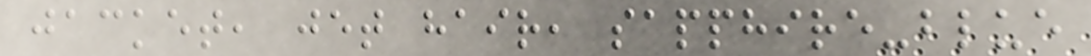jacket, jet hair, sapphire-blue
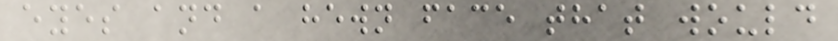eyes and a hewn face that would
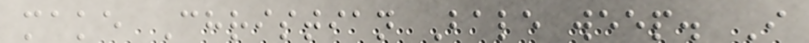make Christian Bale weep. I
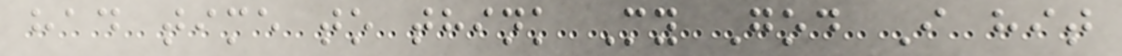had time to think My God I hit
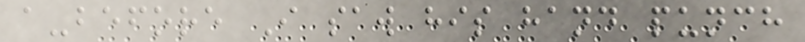a-before I saw his hand punch
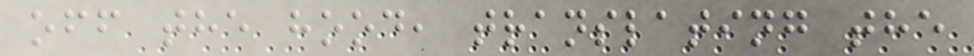off the hood, translating the
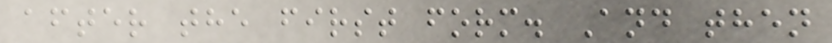after the first form. And then
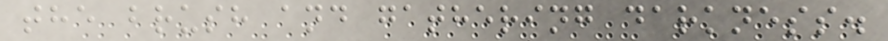the brush and gathering darkness.
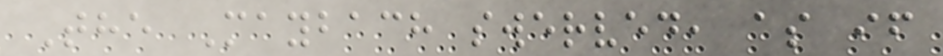The Maybach swerved, as if
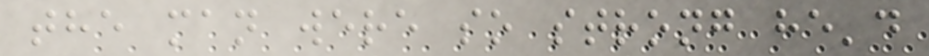the man were so strong he'd
